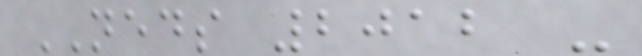NEDS 2012 -
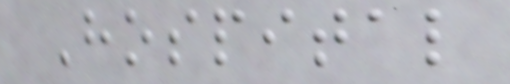Hospital
